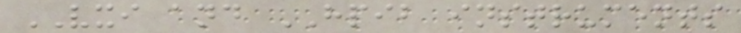VXI and HPIB instruments
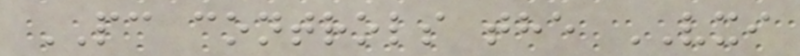PC controls the VXI
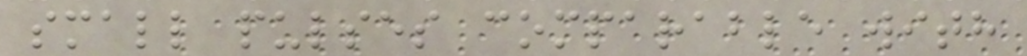small pulses comparable with
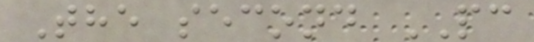The second PC
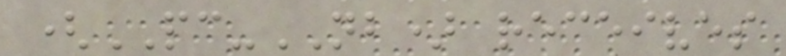(PC-NB) receives
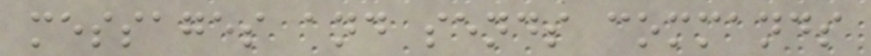messages and sends commands
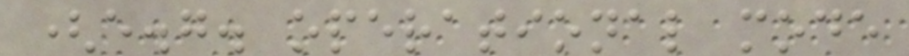(e.g. operational mode
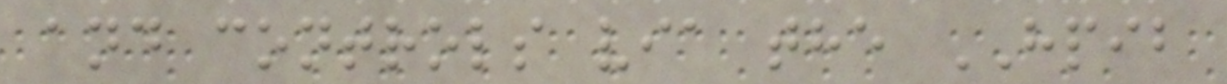and controls via the HPIB
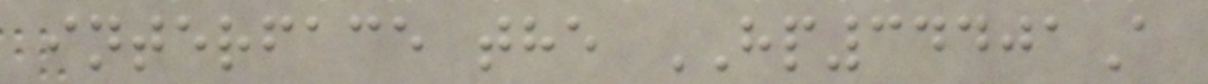interface the HP34401A
